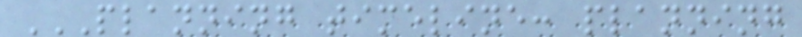PLANNING TIMELINE: PLANNING
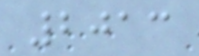2013
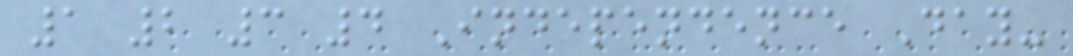1 2 3 4 Independence Day-
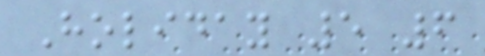Holiday 5 6
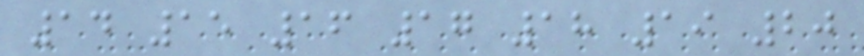14 15 16 17 18 19 20
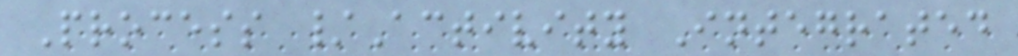Process /Activity Integrated
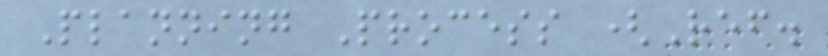Planning Process (Ref.
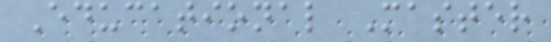Educational Master
